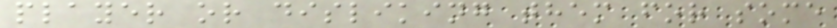player or disliking them for some
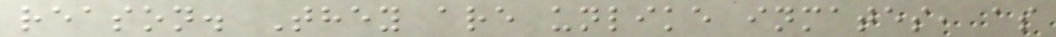reason. They are unlike inmates, as
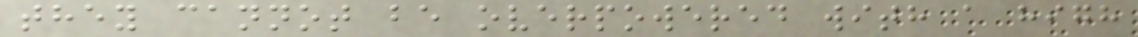they cannot be overpowered with a high
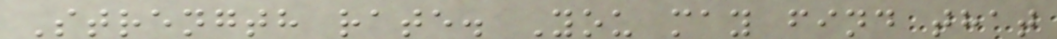Strength rate. You may find that
